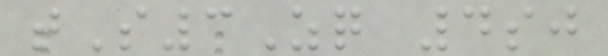tS3Zq 4sj
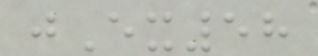jEx58
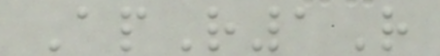ApR1R
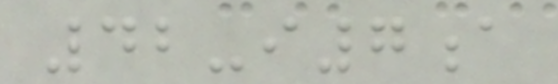42-i7a
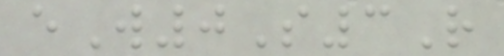eW0S3R
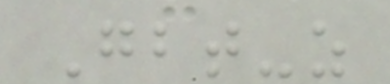Gbt-z
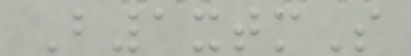B1xtmS
